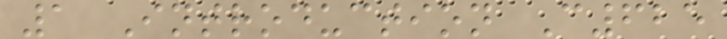1 Introduction C625
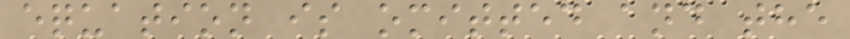equation is omitted and the
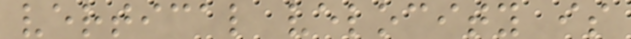vertical velocity is
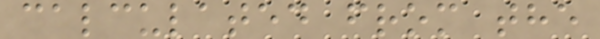calculated from the
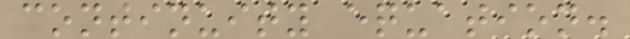continuity equation.
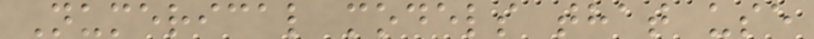Numerical models that use
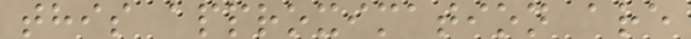this approximation are
